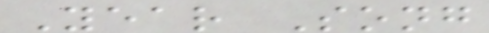Year Song
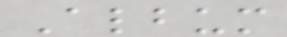Album
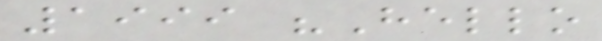1999 "Hello
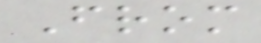From
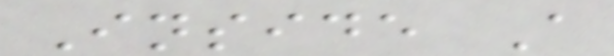Inside A
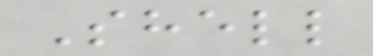Shell
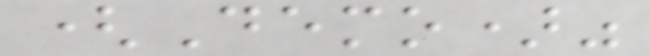(Demo)"
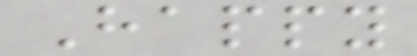Happy
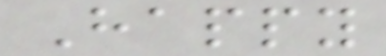Happy
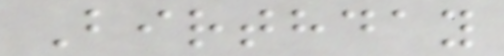Birthday
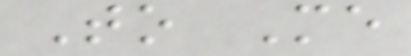To Me
